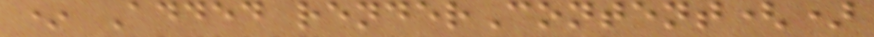* Added renderContent()
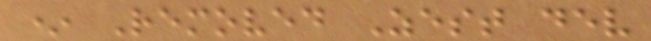* Removed Zest dev
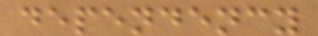dependency
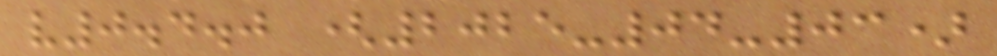v0.4.0 (2025-04-03)
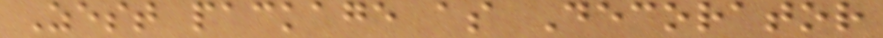Zest package as Decorator
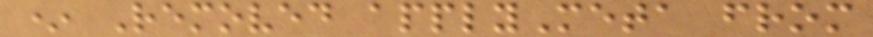* Removed applyMeta from
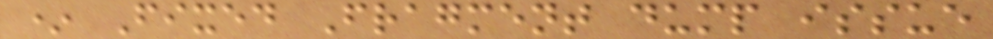* Fixed Fragment dump issue
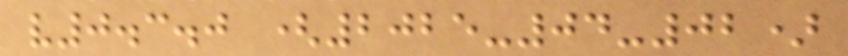v0.3.0 (2025-04-02)
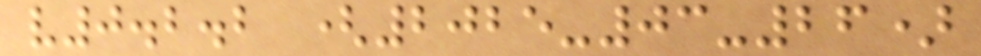v0.2.2 (2025-03-26)
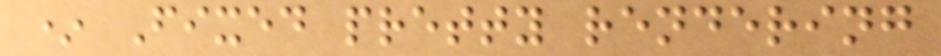* Fixed pretty rendering
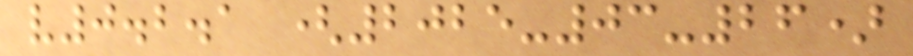v0.2.1 (2025-03-26)
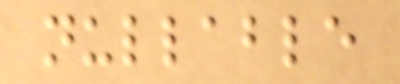nullable
